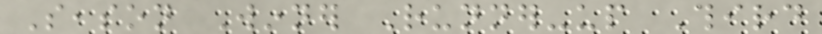Season Winner Runner-up Third
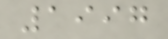1997
